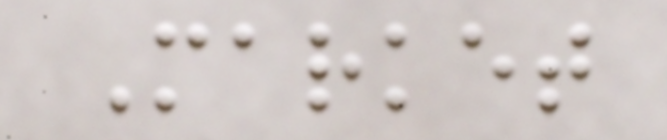Market
